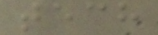tech
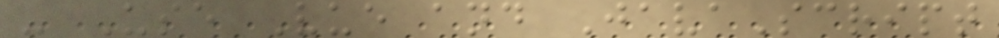- Use Vue and JavaScript
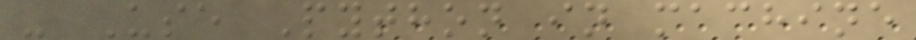- Use Python in machine
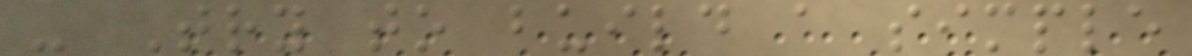- Try to build a simple
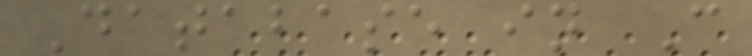Database in C
